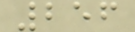256
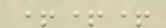+++
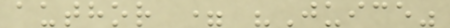author = "Juice"
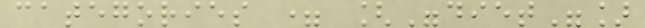categories = ["diet"]
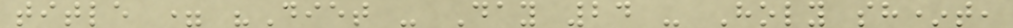title = "Diet - Day 24 - Holy sh*t,
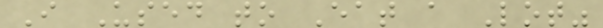I Used to Eat a Lot"
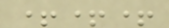+++
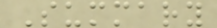Summary
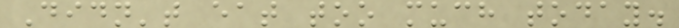Didn't eat too much today.
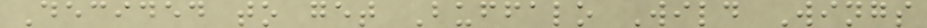Decided to get Buffalo Wild Wings
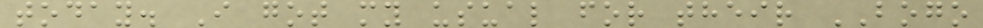today. I got my usual for their BOGO
